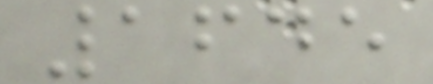1645
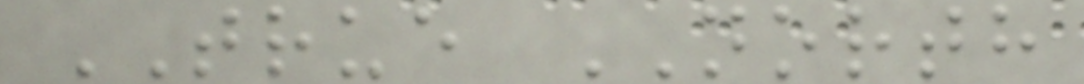TRUE NORTH
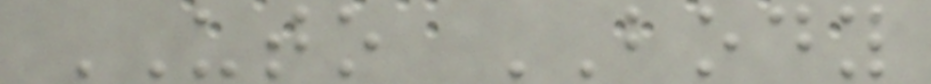UTO BODY
